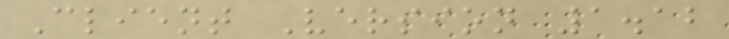Client Version 1.12
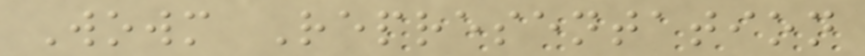Wowm Representation
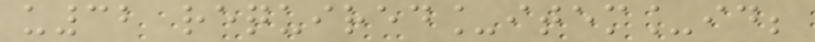u32 required_item_id;
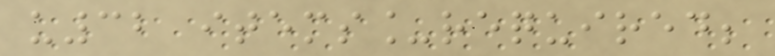u32 items_required;
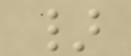}
